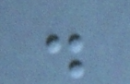.
